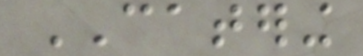CATERING
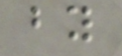by
